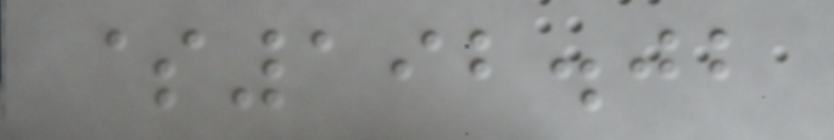$192.02
